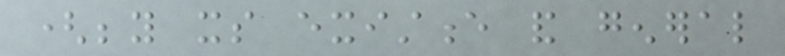(beyond its existence and general
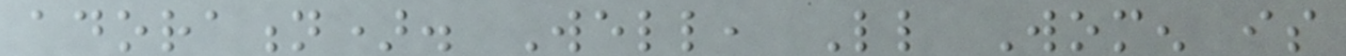adoration). Well, Little Women is
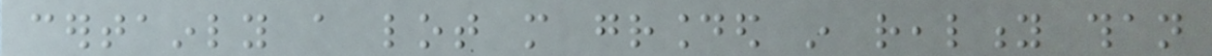certainly a lot more grounded in reality than
